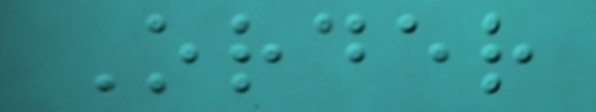Order
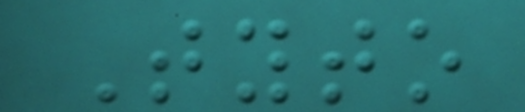Tyto
